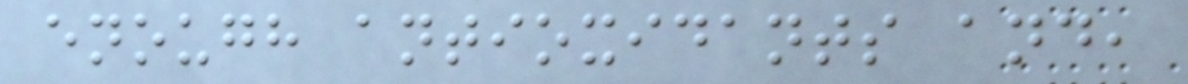enough antioxidants and,
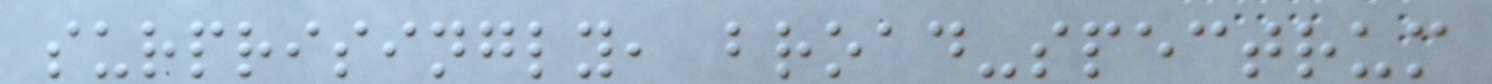surprisingly, broad-spectrum
